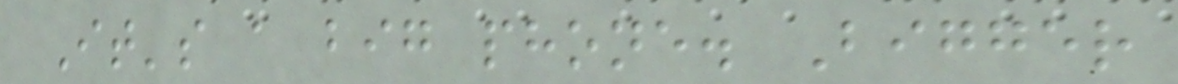It's a big phone. Bigger
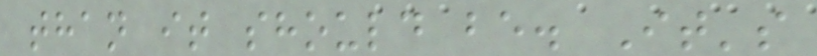than it should be. It's
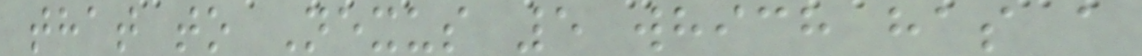that to Nexus 5 which has a
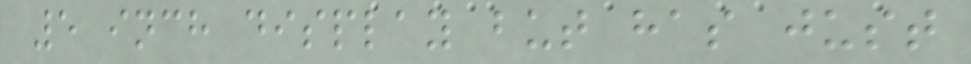5 inch display but has just
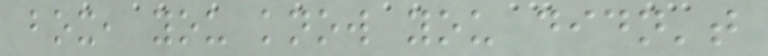box, you know you didn't
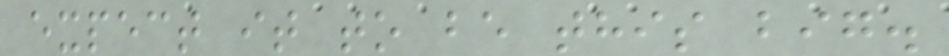expect it to be this big.
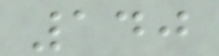140
